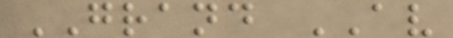GRAND AV
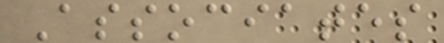Associates
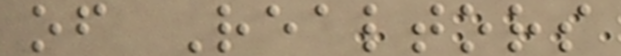of Realtors
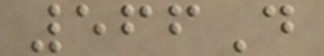566D
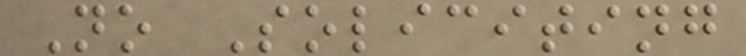No Soliciting
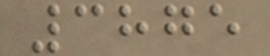3875
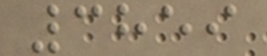3859
